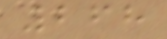268
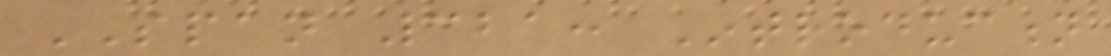SPAN 321: Introduction
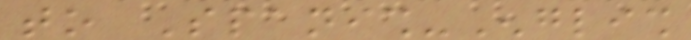to Spanish-English
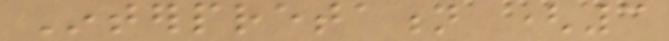Interpretation (3
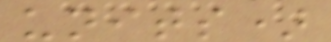units)
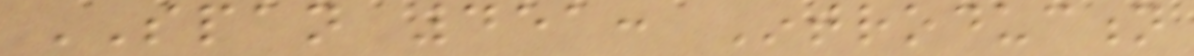SPAN 451: Introduction
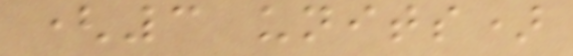(3 units)
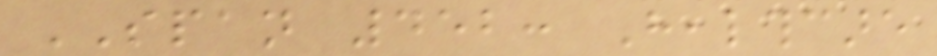SPAN 452: Healthcare
